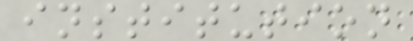institution
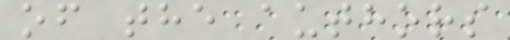of the authors
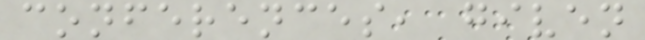conferences, given
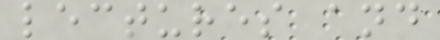lectures and
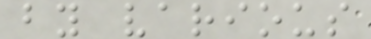by various
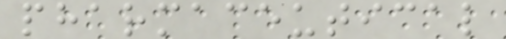pharmaceutical
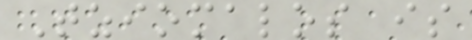Tziomalos is
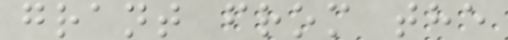grant from the
